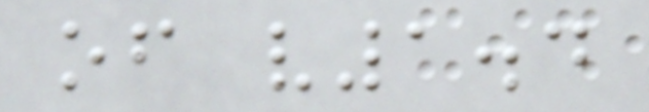of v1.4
